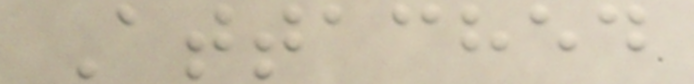Attached
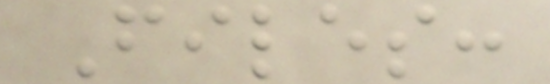Files:
